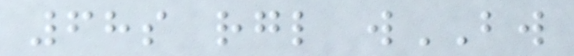68s rgl wBW
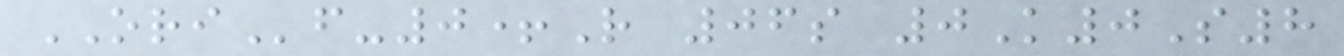ORIf-0+R 06s 0K0S8
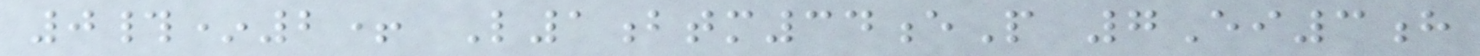0#*2+ L1btm34eP 7Ei3h
